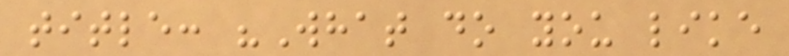title: "What do you like
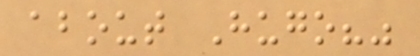about Hugo?"
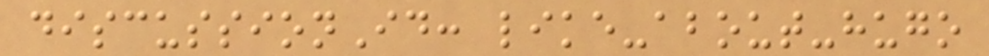discussionId: like-about-hugo
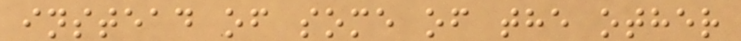instead of some of the other
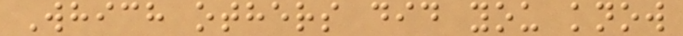Which others did you know
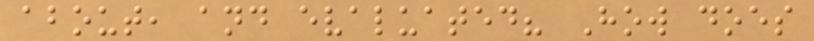about, and evaluated? How does
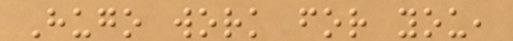Hugo work for you,
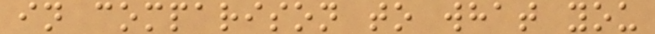in comparison to what you
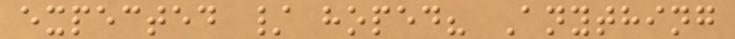expected / hoped? Anything
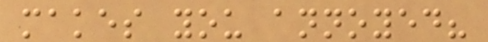makes you annoyed?
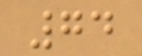74
